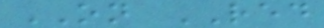ON RED
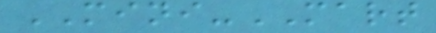MINI-MART
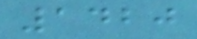1420
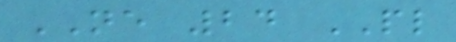NE 24 PL
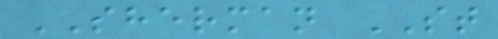SHERMAN ST
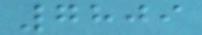7809
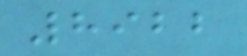8922
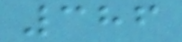386
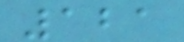121
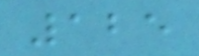125
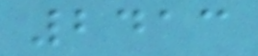2413
